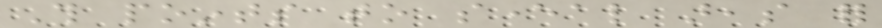This points to several areas for
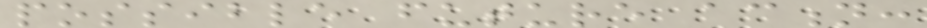possible future action:
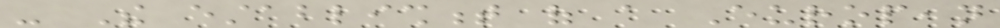- The establishment of a European
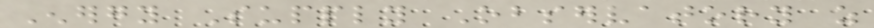Energy Supply Observatory as
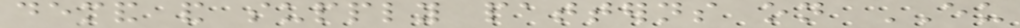demand and supply patterns on EU
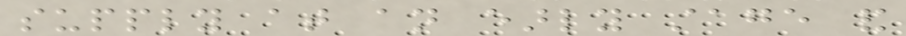supply at an early stage and
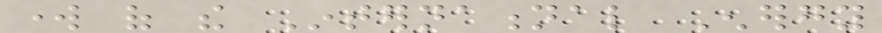work of the International Energy
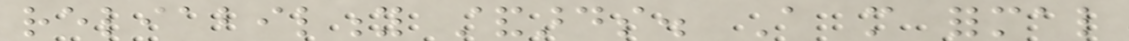reliability standards. A more formal
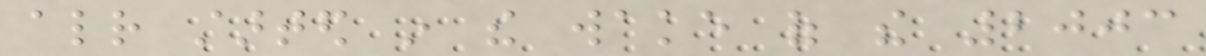already started in the wake of the 2003
